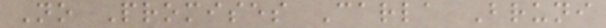No Promises Carla Bruni
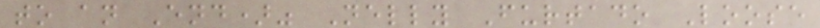to an End)" Nelly Furtado Loose
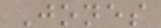Jones
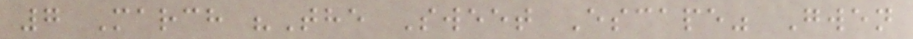7 March "The Sweet Escape" Gwen
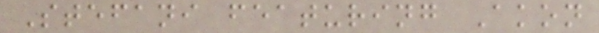Stefani featuring Akon
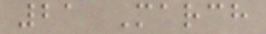21 March
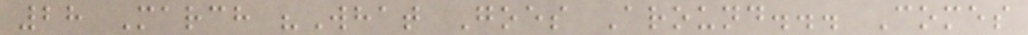28 March "What Goes Around... Comes
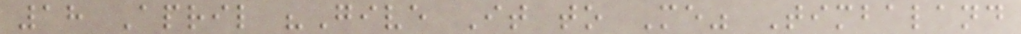18 April "Give It to Me" Timbaland
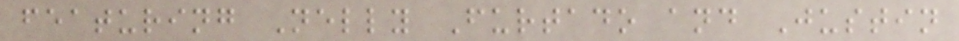featuring Nelly Furtado and Justin
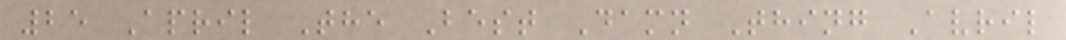25 April The Best Damn Thing Avril
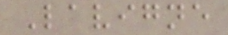Lavigne
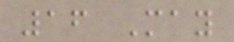16 May
